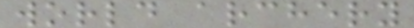world archery
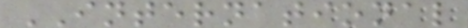INTERNATIONAL
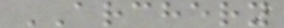ARCHERY
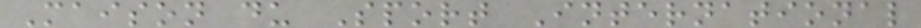Maison du Sport International
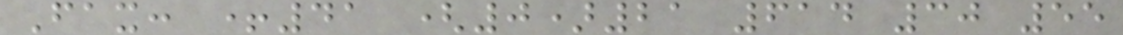Fax: +41 (0)21 614 30 55
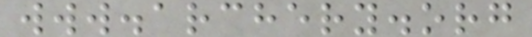www.archery.org
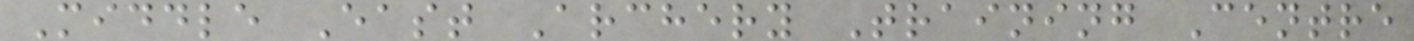Middle East Archery Training Centre
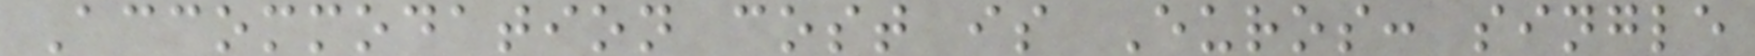Accommodation cost is Euros: single
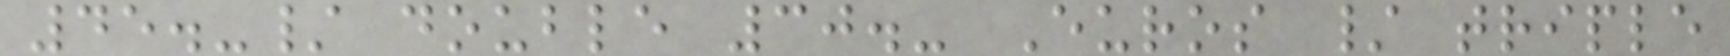45.-/ double 30.- Euros / triple
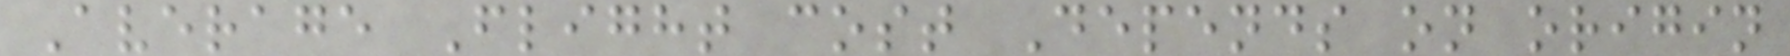Average Flight cost Depends on origin
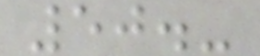50.-
